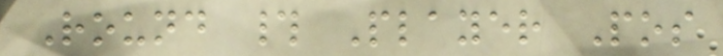Round # Player Pos
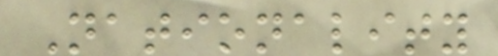Nationality
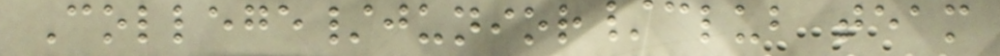College/junior/club team
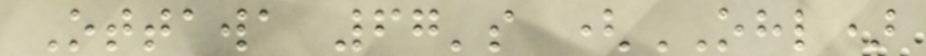Ottawa 67's (OHL)
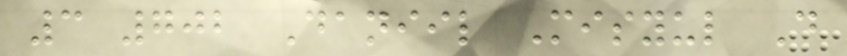3 702 Daniil Misyul D
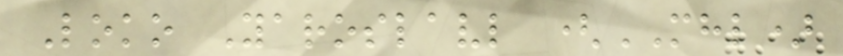Loko Yaroslavl (MHL)
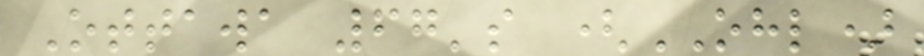Ottawa 67's (OHL)
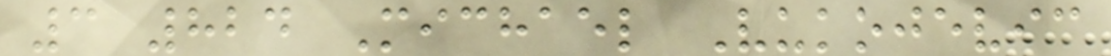3 824 Michael Vukojevic
